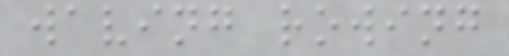waving rowing
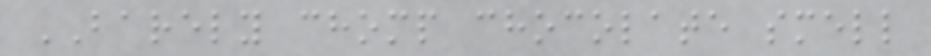BARELY chomp chocolate smell
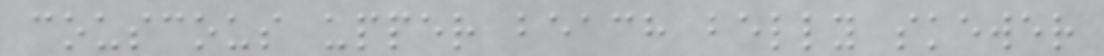couscous upper beach belly skewer
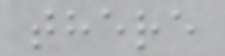there
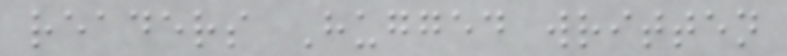readers Hugged written
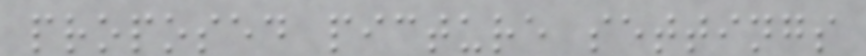proposed picture settings
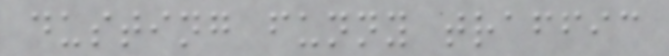dusting funny traffic
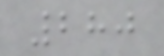280
